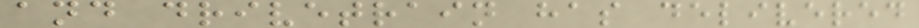and drivetrain has delivered
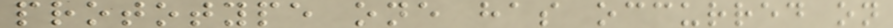prototype one has occurred on
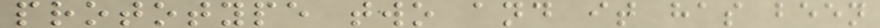prototype two and it has been
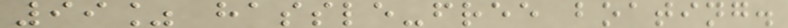99% hassle-free boating.
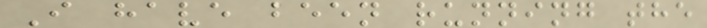I have been running the
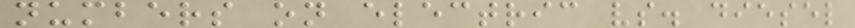numbers on electric vs. diesel
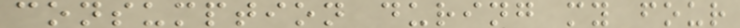consumption during my four
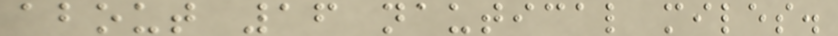about 16 nautical miles.
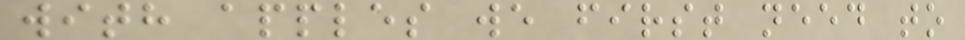with apples we first need to
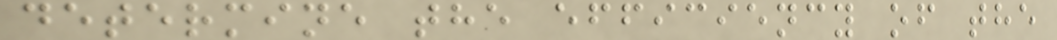determine the efficiency of the
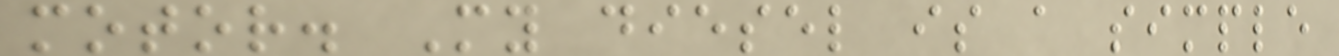motor. My diesel is a simple
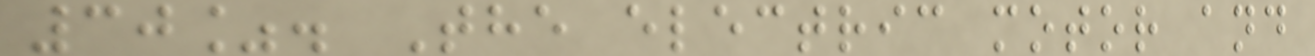30%. The electric motor and
